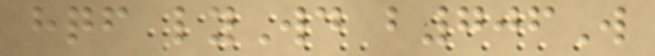hqf lyWd b706W
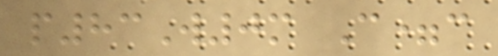p83W0m C=c
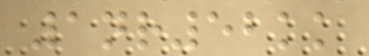1nr52kk
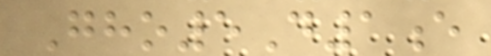Gho5D1e
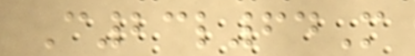C23l64M
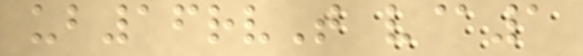ub16rvT v@1
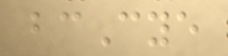bcCye
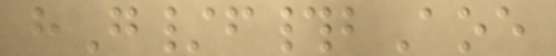hG/f#bAoe
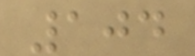104
